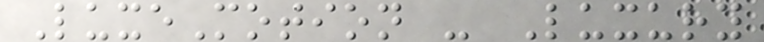LuxeMotion - Luxury
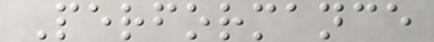Performance
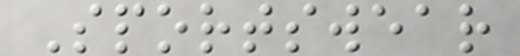Sportswear
